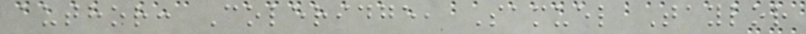author: Coleridge, Samuel Taylor
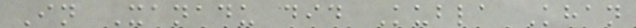In Xanadu did Kubla Khan
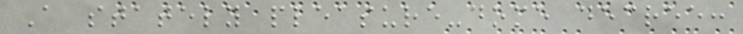A stately pleasure-dome decree:
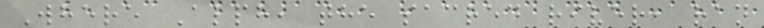Where Alph, the sacred river, ran
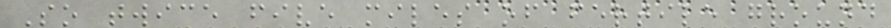So twice five miles of fertile ground
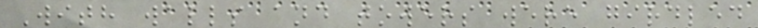With walls and towers were girdled
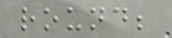round;
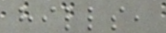hills,
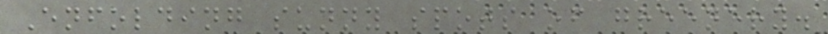Enfolding sunny spots of greenery.
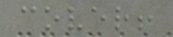cover!
